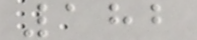182
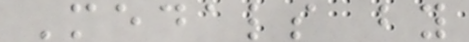Medals by
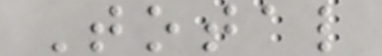Total
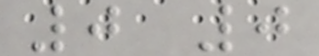0 0
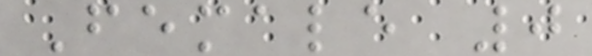Female 0
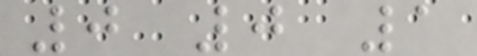0 0 1
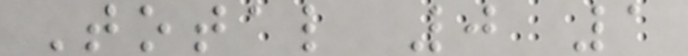Total 0 1
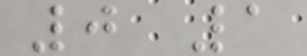0 1
